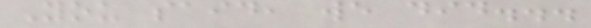You said, we did...
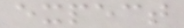expect
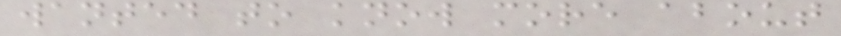wanted to know more about
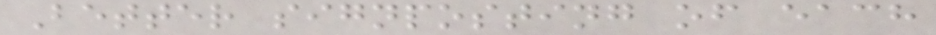Better signposting of each
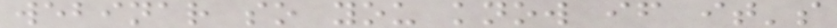webinar so you know if it's
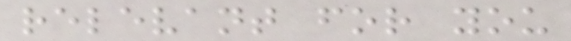relevant for you
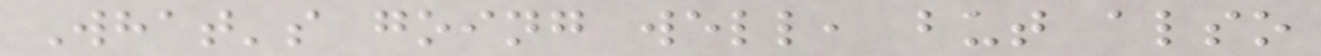What's going well, but also
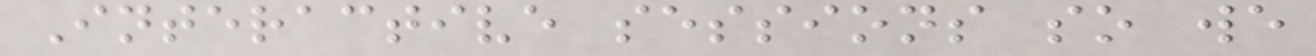Interactive sessions so we
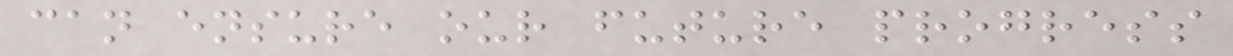can ensure our future progress
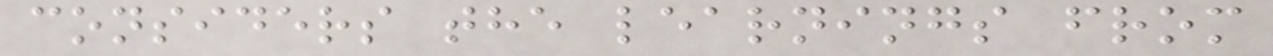considers the learnings from
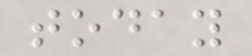today
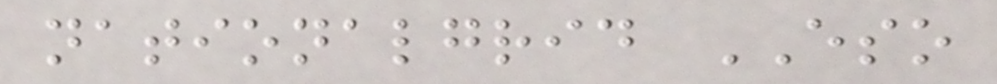nationalgrid ESO
